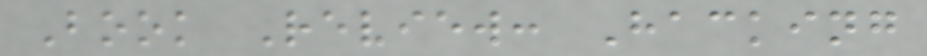Book Review: Hacking
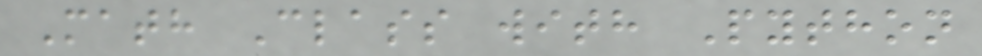Math Class with Python
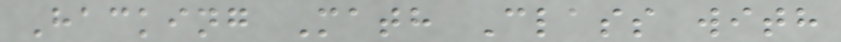Hacking Math Class with
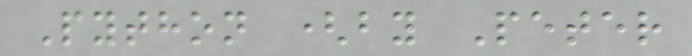Python (by Peter
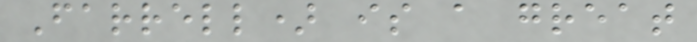Farrell) is a great
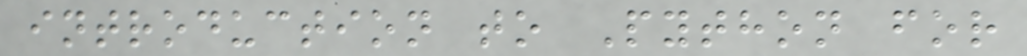introduction to Python for
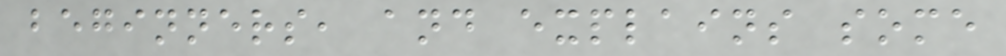beginners, and explains some
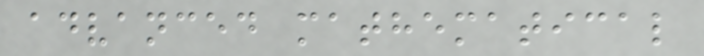advanced mathematical
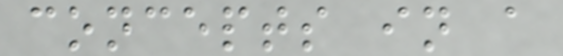concepts in a
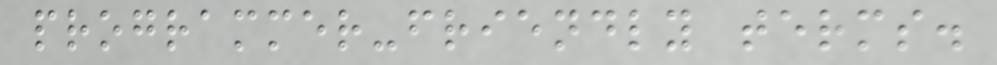programmer-friendly terms.
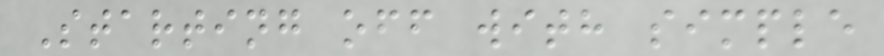Starting off with simple
